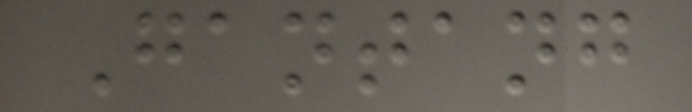Gantang
